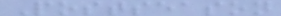Postseason
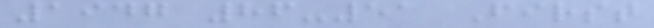1947 86-51 First
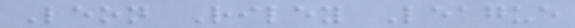Leon Riley League
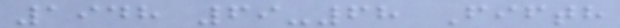1948 69-68 Fifth
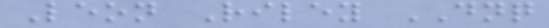Leon Riley DNQ
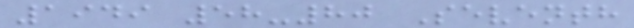1949 58-80 Seventh
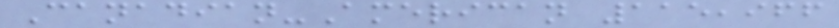Canadian-American 115,966
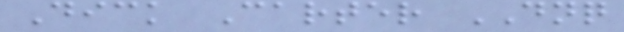Dick Carter DNQ
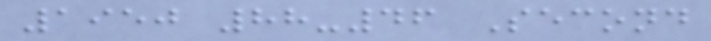1950 88-46 Second
